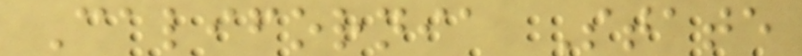California State
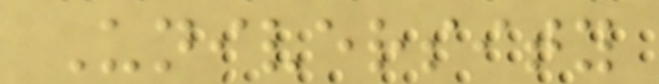University
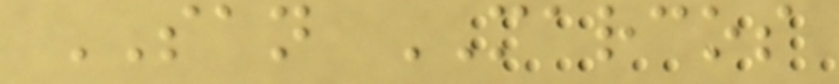SAN MARCOS
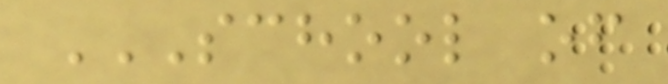SCHOOL OF
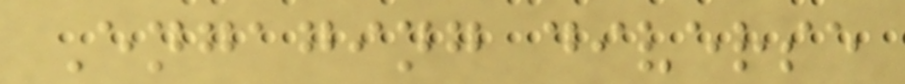Engaging diverse
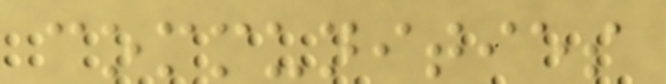communities
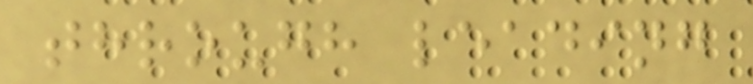through leading
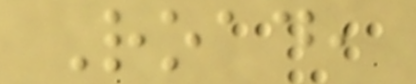Road,
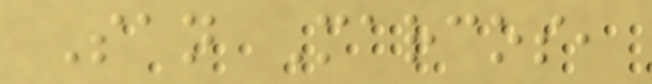San Marcos,
